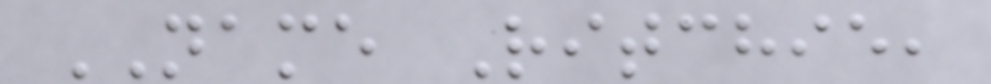NAME Ritchie,
